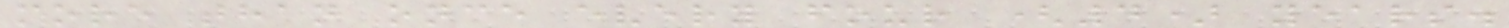more than once every four (4) years.
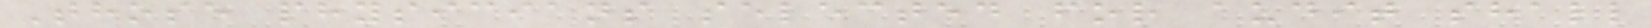Those physicians selected for audit shall
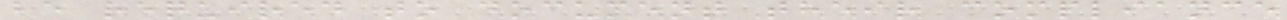be required to document their compliance
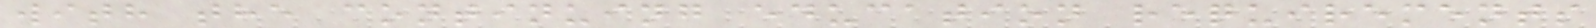with the continuing education requirements
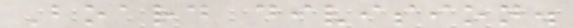Board division.
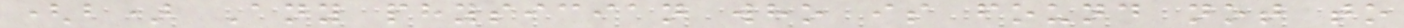(b) Any physician who is found not to
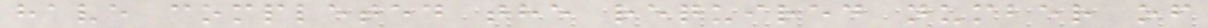have completed the required number of
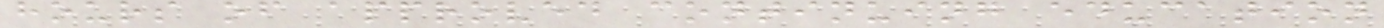hours of approved continuing education
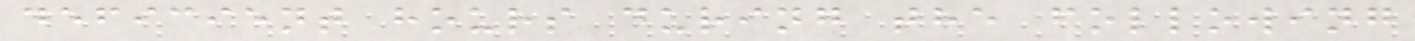deficient hours during the following
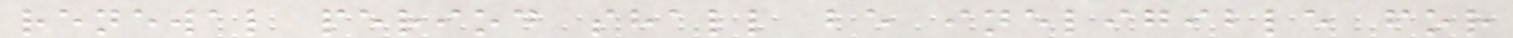renewal period shall be ineligible for
